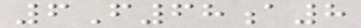6F68a8
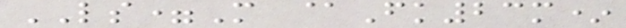LS=M @Fk23m*
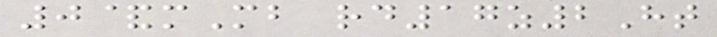0&mMb rd17z2Ht
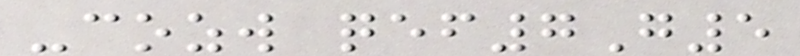-cozw qef7G5
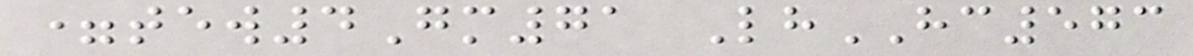=tew4Gm71 LhHC573
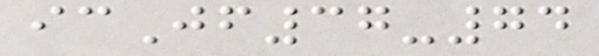icJf37-74
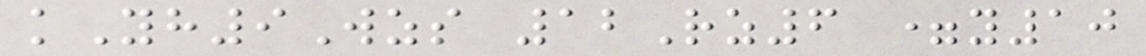kYh9Wzs 12Rz6 =y10
